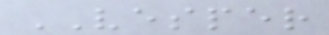VESPER
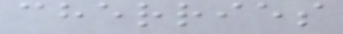cherries
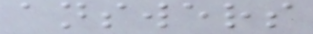answers
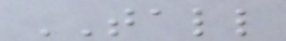TALL
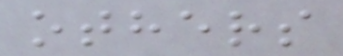others
